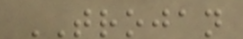TROJAN
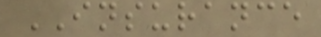INSURANCE
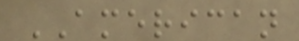AMERICAN
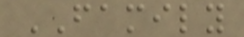FAMILY
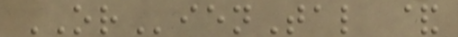ORienTal &
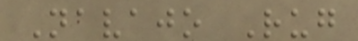Navajo Rug
